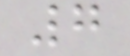7
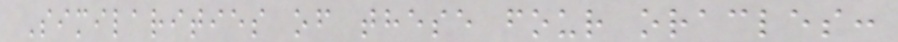Similarities of these four oracles:
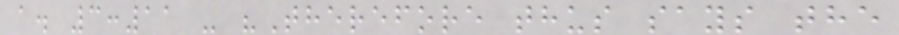a. 3:11 - "Therefore thus says the
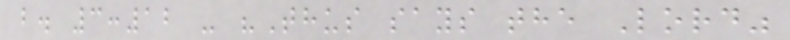b. 3:12 - "Thus says the Lord"
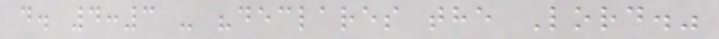d. 4:3 - "declares the Lord."
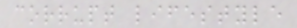corrupt lifestyle
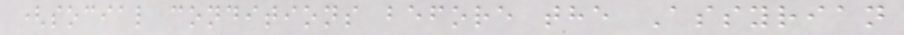(social conditions before the Assyrian
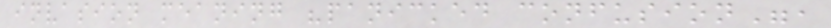invasion meaning "panicked confusion",
